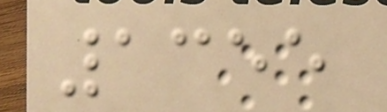1355
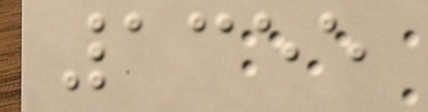1355
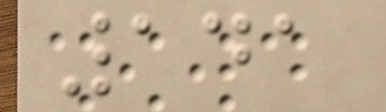141
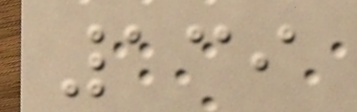139
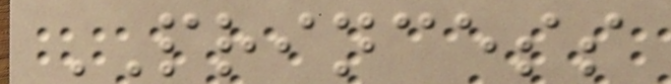PRINCESS
